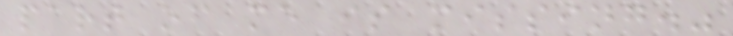part of me is missing."
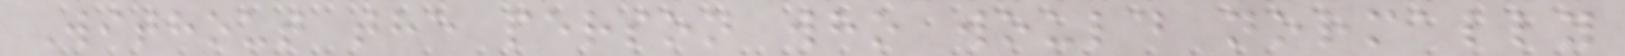Without the person who would normally
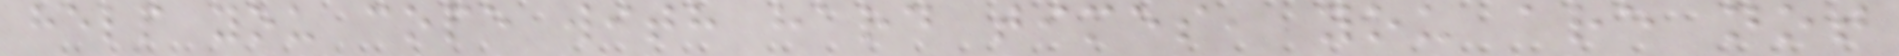help you cope with hard times, you are not
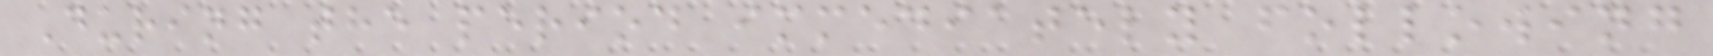During the period immediately following
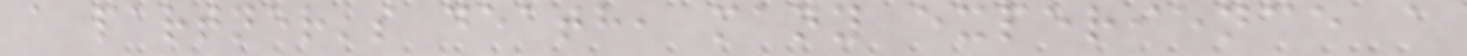a partner's death, many experience a
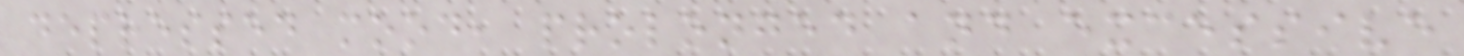depressed mood, prolonged and excessive
